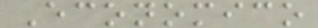Economico
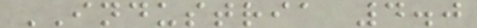INDUSTRIA 4.0
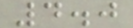4.0
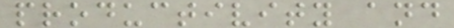productivity and
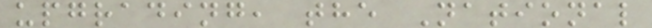upgrading, the National
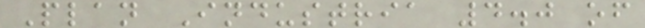Plan Industria 4.0 of
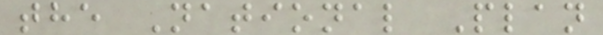the National Plan
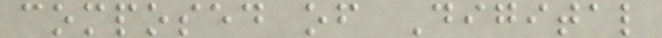composed of Digital
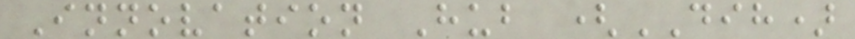Innovation Hub (DIH)
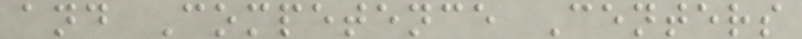and Competence Centers
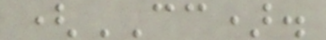(CC).
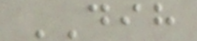DIH
